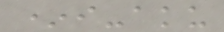*i-aku
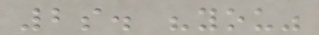2s. "you"
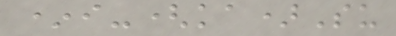*i-(ka)Su
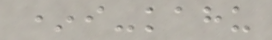*i-kahu
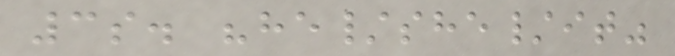3s. "he/she/it"
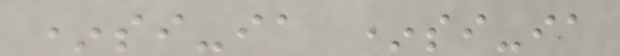*si-ia *si-ia
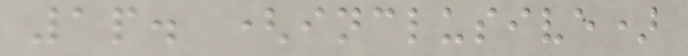1p. (inclusive)
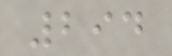294
